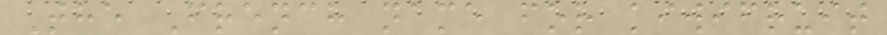The French name for kiwifruit
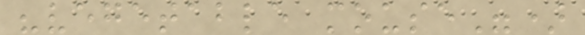"vegetable mouse")
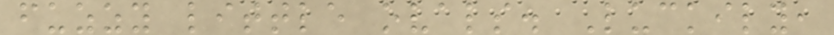fuzzy little ovals. Luckily,
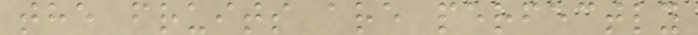the fruits are perfectly
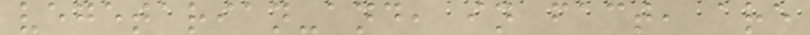vegetarian-and, in fact, are
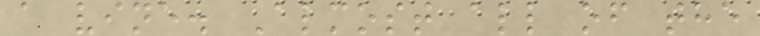a vine. Almost all of the
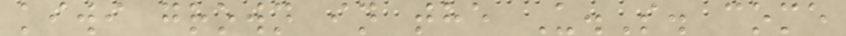kiwi grown in the U.S. come
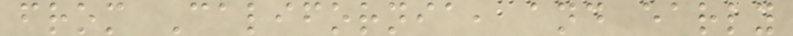from California, and early
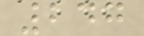247
